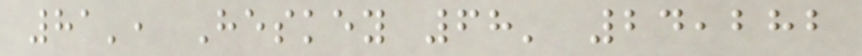81', Heskey 68' 24,282
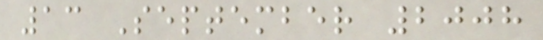13 September 2008
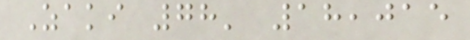Zaki 78' 18,015
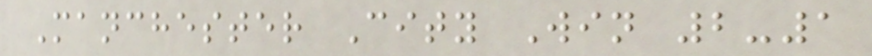Manchester City Win 2-1
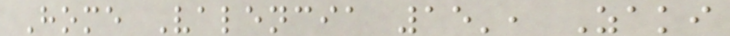Home Valencia 15', Zaki
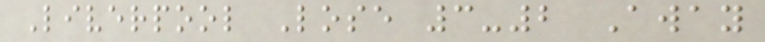Liverpool Lose 3-2 Away
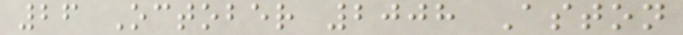26 October 2008 Aston
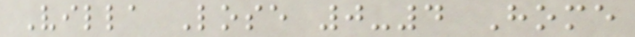Villa Lose 0-4 Home
